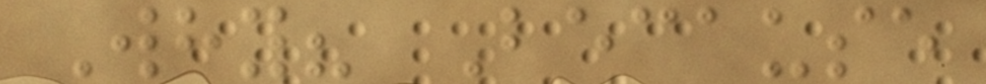Why? Because
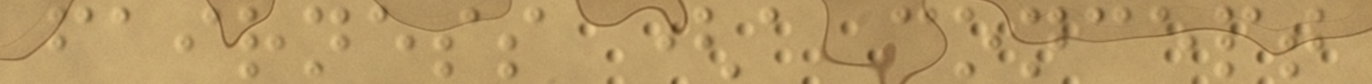fairness (a concept
